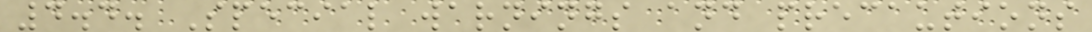4.4. Special warnings and precautions
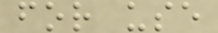for use
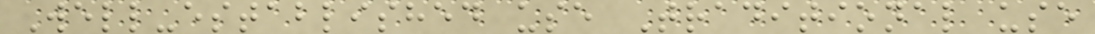Well-established use Traditional use
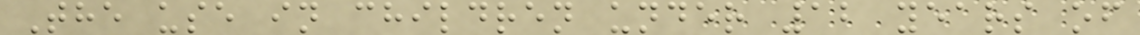The use in children under 12 years of
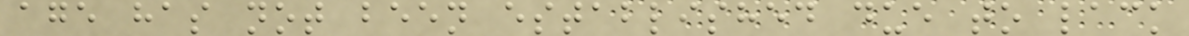age has not been established due to lack
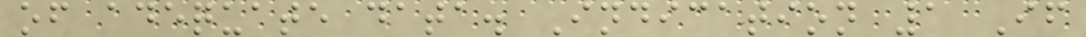of adequate data. Indication 1 If
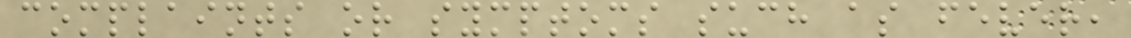complaints or symptoms such as fever,
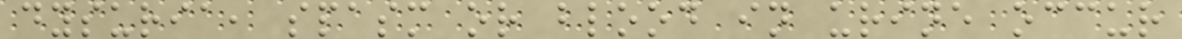dysuria, spasm or blood in urine occur
